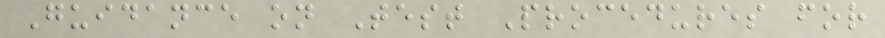Guidance on Test Procedures for
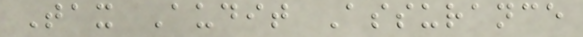Tax Audit Assurance
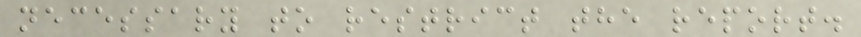necessary to restrict the report.
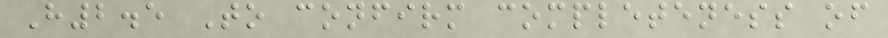H2.5 To confirm completeness of
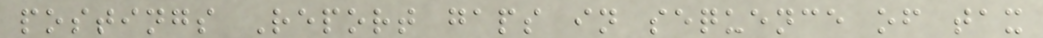postings Report gaps in sequence of tax
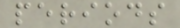periods
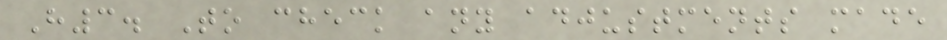H3. To check any adjustments made
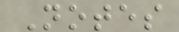Notes
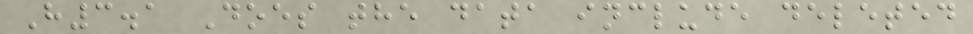H3.1 Does the data include deleted
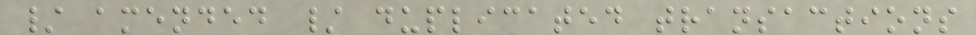/ amended / duplicated transactions
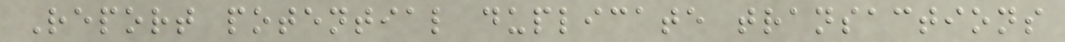Report potential duplicate transactions
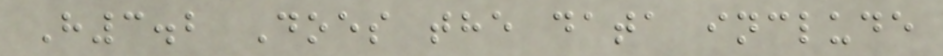H3.2 Does the data include
